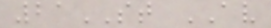21ST AV
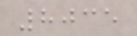8035
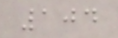104
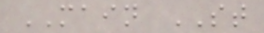MAIN ST
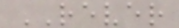REVER
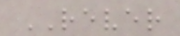REVER
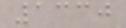1330
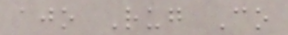ajo Rug Co
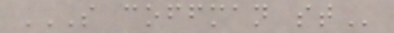S COFFMAN ST
